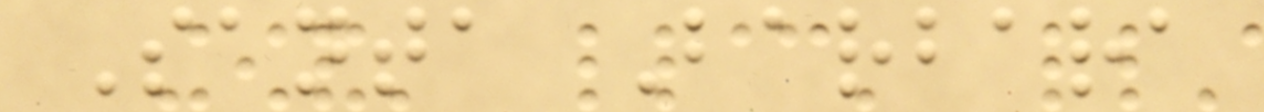Santa Barbara
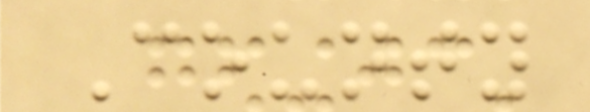County
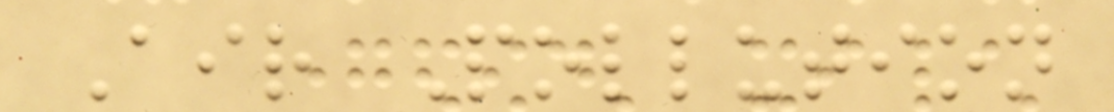Air Pollution
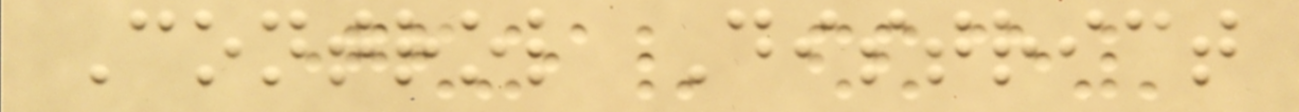Control District
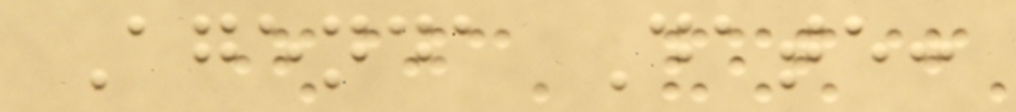Agenda Date:
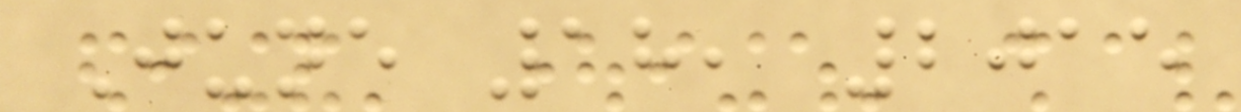June 18, 2015
